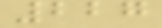227
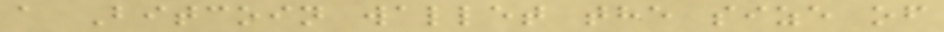a Bitcoin wallet the size of
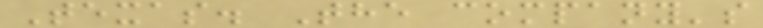Texas. The company's
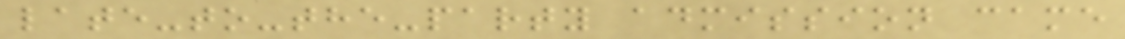late-to-the-party admission came
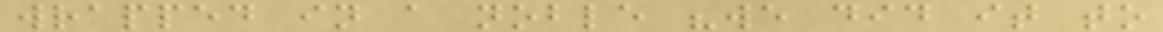wrapped in a noble "we did it to
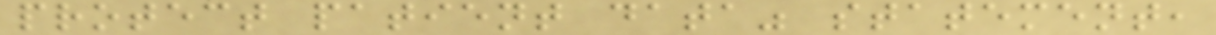protect patient data" statement,
